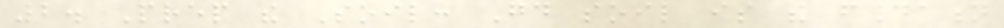2. Prep the Soil: Good soil is the foundation
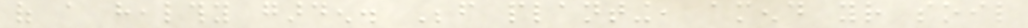of a healthy garden. Before planting, amend your soil
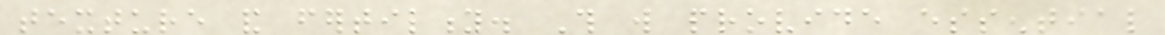texture and fertility. This will provide essential
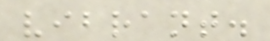vibrant.
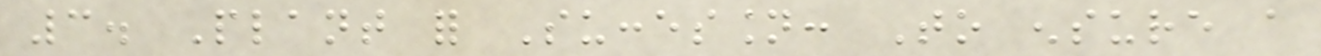3. Plant for Succession: To ensure a
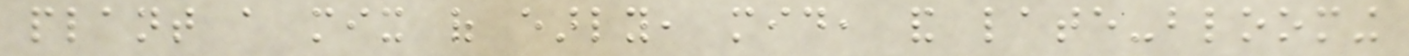plant a mix of early, mid, and late-blooming
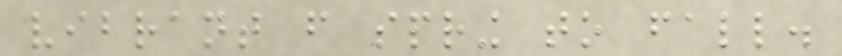vibrant from spring to fall.
